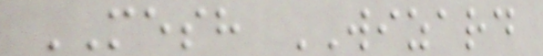MESH WIZARD
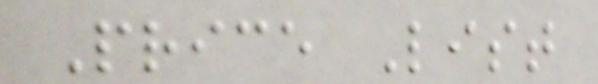Price List
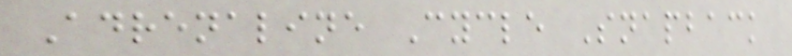Adrenaline Cycle Snapback
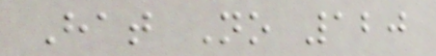Hat No 120
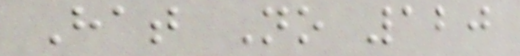Hat No 120
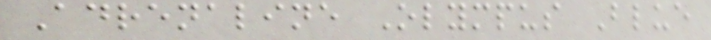Adrenaline Olympus Blue
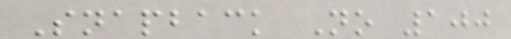Snapback No 100
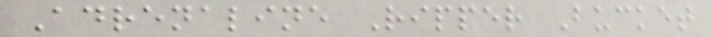Adrenaline Ripper Bucket
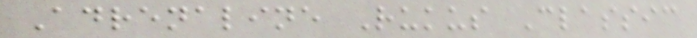Adrenaline Rukus Classic
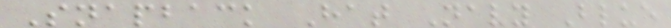Snapback Hat Navy Blue
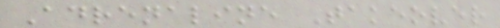Adrenaline Takeover
